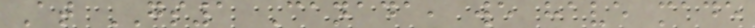At GS1 Canada, we have made
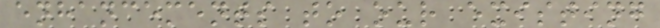enhancements to our existing
